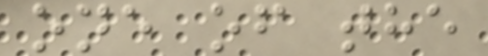one of the
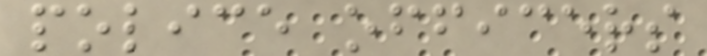police officers
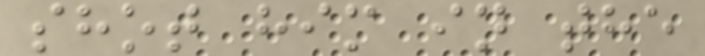shot him in the
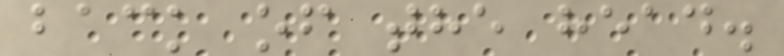back of the head.
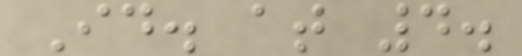Id. at 4.
